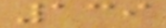139
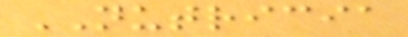NUTRICIA
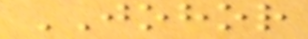JOHOR
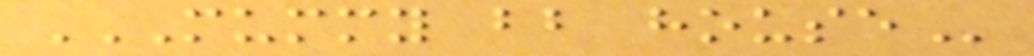MUMMY BB HOUSE
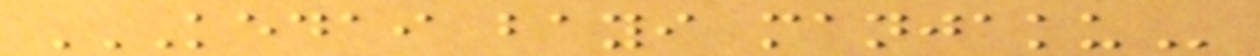KEDAI BAYI MANJAKU
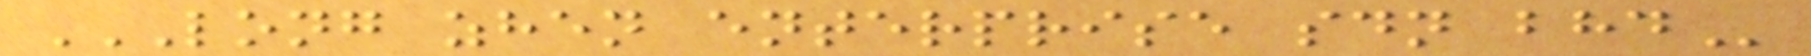LONG ZHEN ENTERPRISE SDN BHD
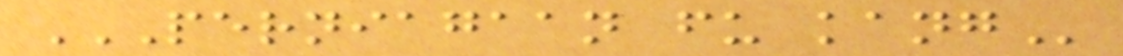PERNIAGAAN FU KANG
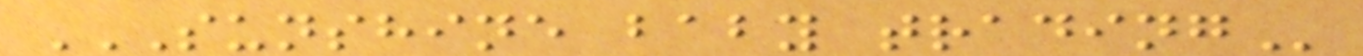SUNSHINE BABY TRADING
